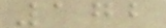172
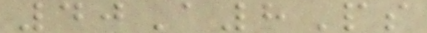40A8Ps
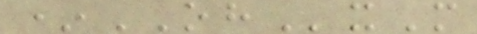*OHxM
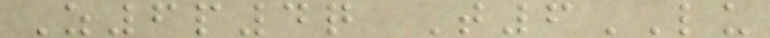Z6p4q T6LU
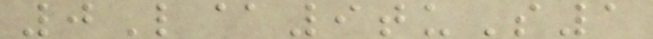0L@9tuS1
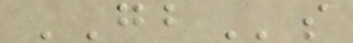GBs
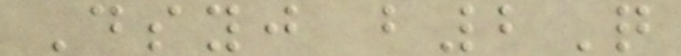Dsyj b2Q
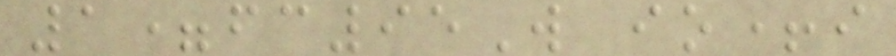1=fc95W io+i
